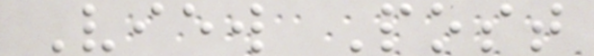View Post
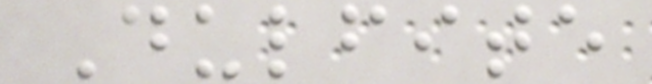Dulfite
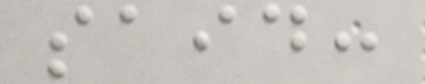said:
